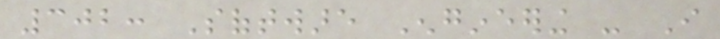302: Software Engineering - I
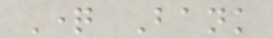Question Bank
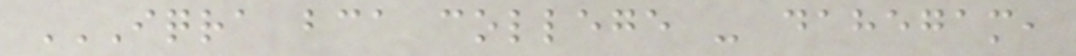IQRA BCA COLLEGE - DAHEGAM,
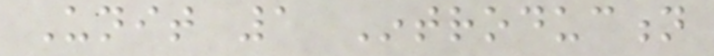Unit 1 Introduction
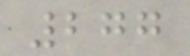277
